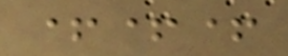+++
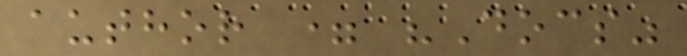author = "Docs"
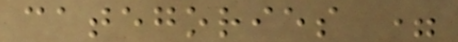categories =
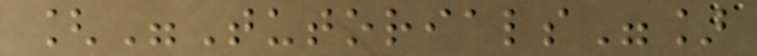["Tutorials"]
